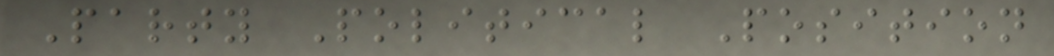Party Political Position
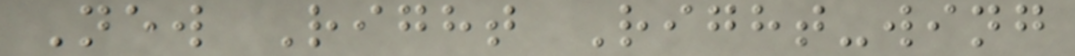New Right Right-wing
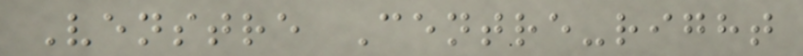Venstre Centre-right
